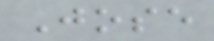Jose
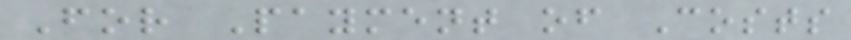For Payment of Costs
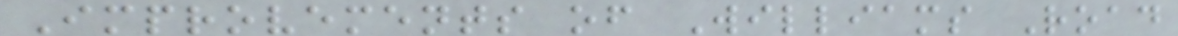Improvements of Williams Road
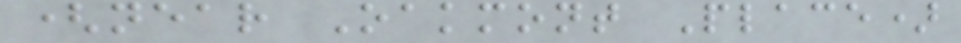(near Oakmont Place)
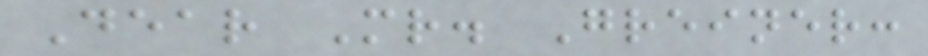Dear Mr. Greiner:
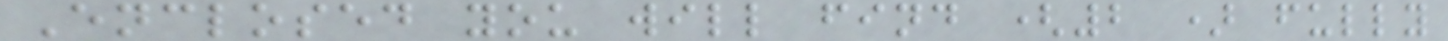Enclosed you will find (2 ) fully
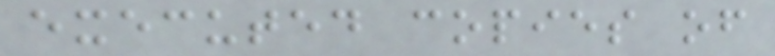executed copies of
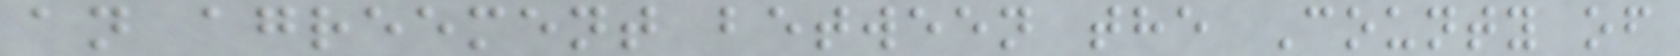an agreement between the County of
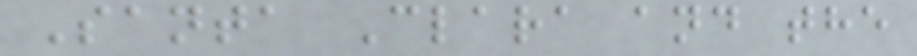Santa Clara and the
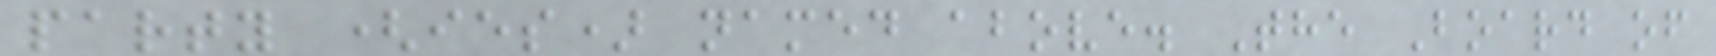party (ies) named above. The Board of
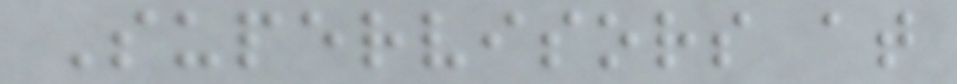Supervisors at
